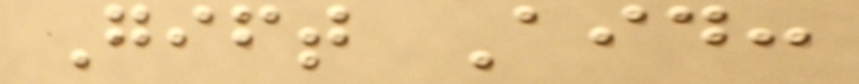Gift Aid:
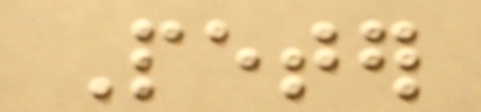Peter
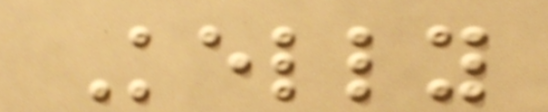Kelly
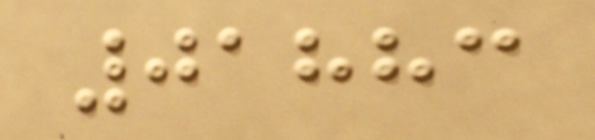01883
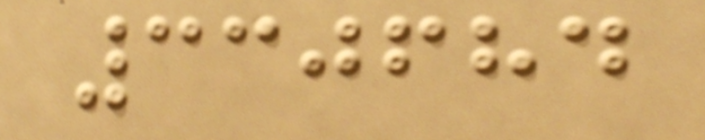330684
